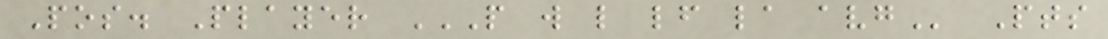Pos. Player P W L LF LA AVG Pts
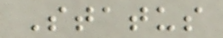Status
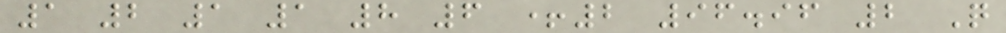1 2 1 1 8 6 +2 96.96 2 Q
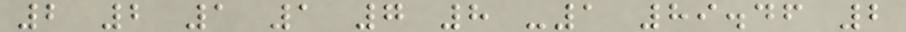2 2 1 1 7 8 -1 89.46 2
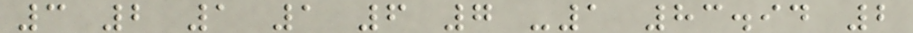3 2 1 1 6 7 -1 83.94 2
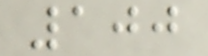100
